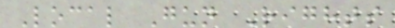Local Gun Rights
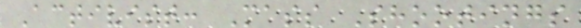Activist: Mass Shootings
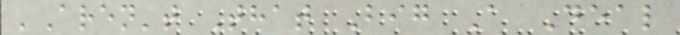'Aren't That Big A Deal
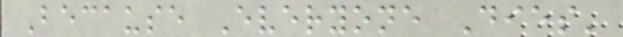Because Everyone Dies'
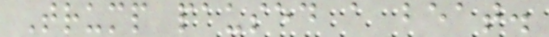Trump paused a beat.
